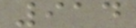914
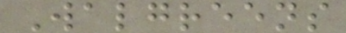Walgreens
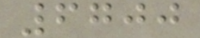6700
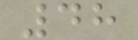48
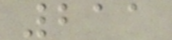211
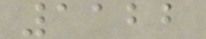1122
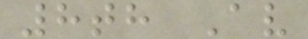8th Av
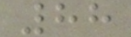88
